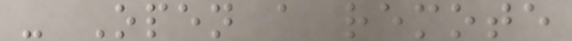- Open a remote
